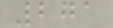271
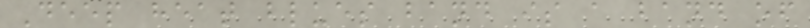Deep heat blues band is a band of
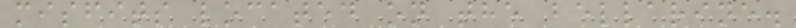misfits located on the bellarine.
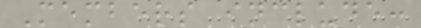Members include:
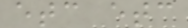etc etc
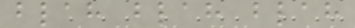blah blah blah
